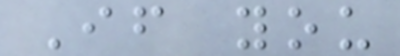If you
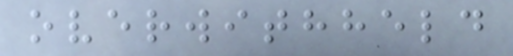overwithheld
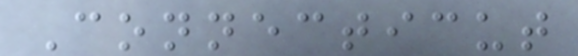Connecticut
